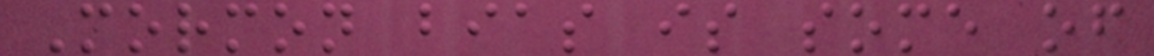Mormon bias is some of
